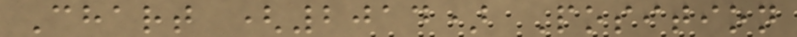Chart (2014) Position
